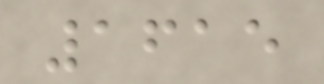1615
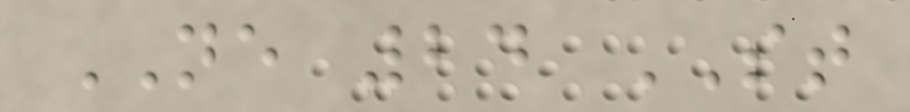NE 24 ST
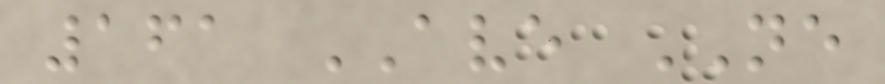161 AVE NE
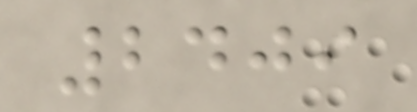2409
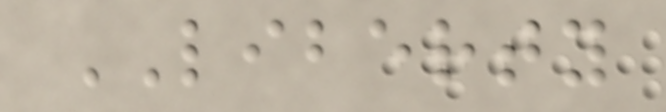LIBERTY
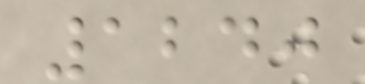1240
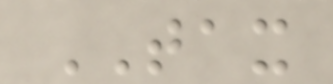TAX
